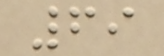69
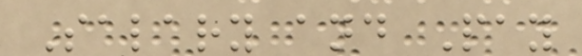Salary and Pay
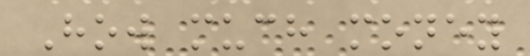How much money
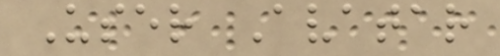User Avatar
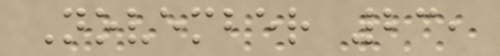November 23,
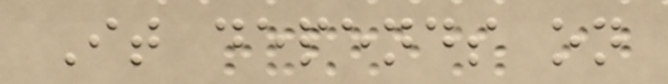It depends on
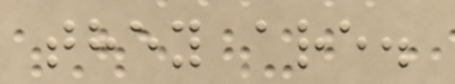they are.
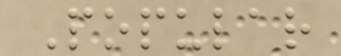Popular
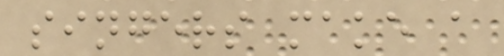singers make a
